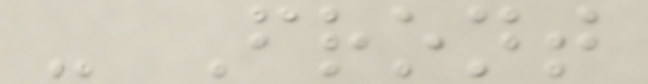- Front
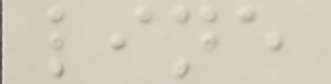line
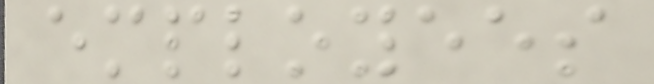employees
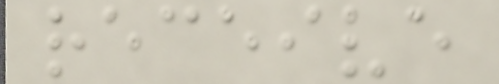receive
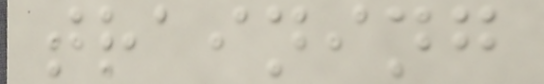training
